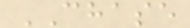CHASE
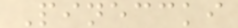Pineccki
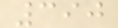390
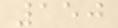150
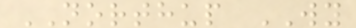NORTHUP WY
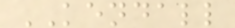KENDALL
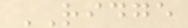RIDGE
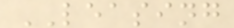LEASING
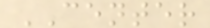CENTER
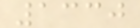1330
